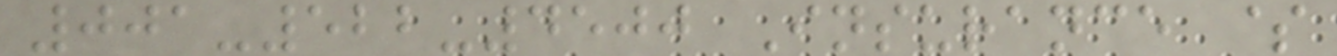001-522-4500 Insurance $
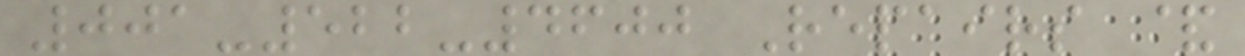001-522-4600 Repairs &
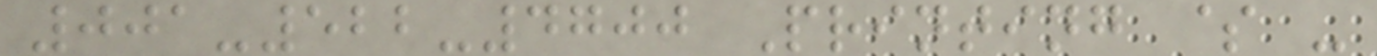001-522-4700 Printing $ -
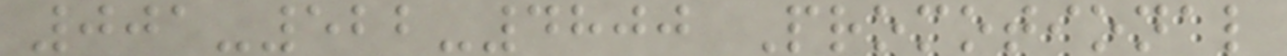001-522-4800 Promotional
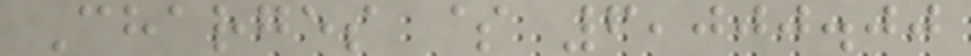Charges $ 6,000.00
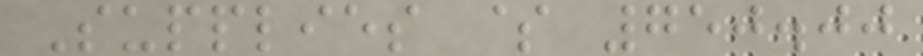Supplies $ 750.00
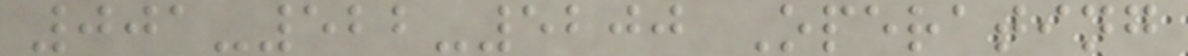001-522-5200 Operating
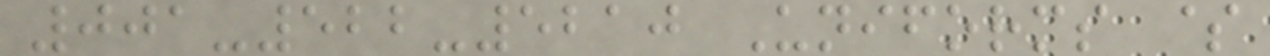001-522-5210 Uniforms $
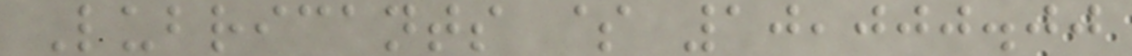Lubricants $ 10,000.00
